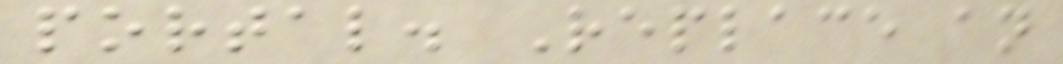portal. Replace an
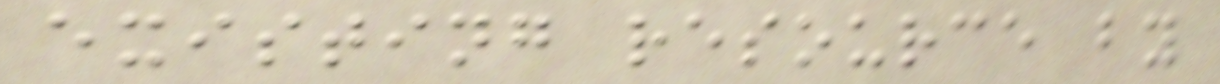existing resource by
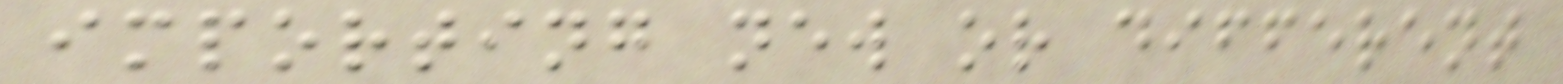importing new or different
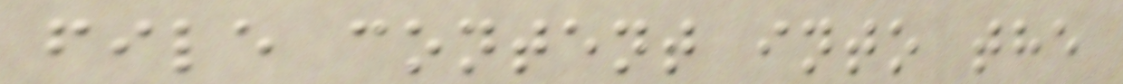file content into the
